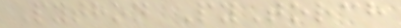Python PyTorch
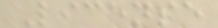License
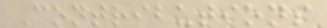Contributions
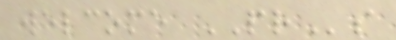welcome PRs
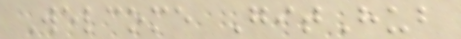Welcome GitHub
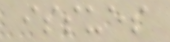issues
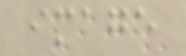image
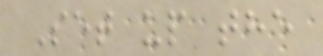Set up the
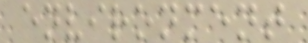environment
